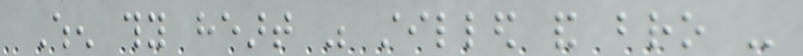When thy heart was stilled and bro -
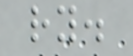ry.
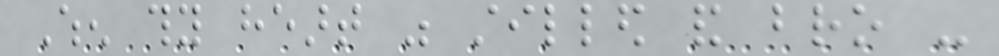When thy heart was stilled and bro -
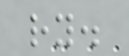ry.
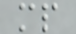mp
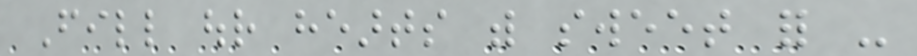Fill our hearts with sweet for -
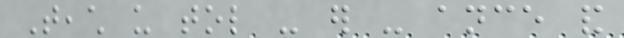Teach us tol - er - ance and
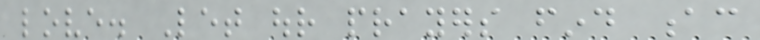love. Let our prayers find ac
